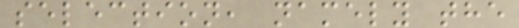selection, namely the
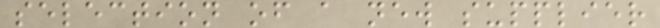selection of a new supplier
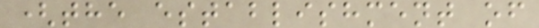(the establishment of
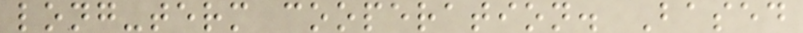long-term cooperation. Based
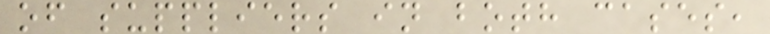of suppliers in both cases,
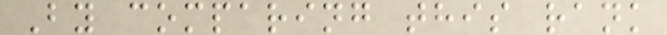By comparing this rank
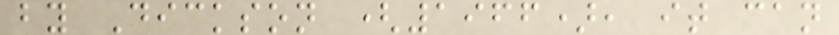by Dickson (1966), it can
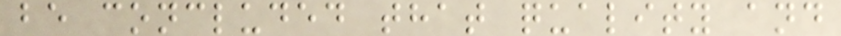be concluded that quality and
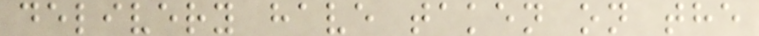delivery have taken on the
